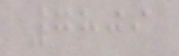7809
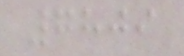7809
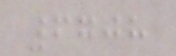6708
